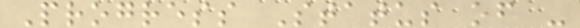Progress Status of -
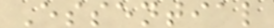Essential
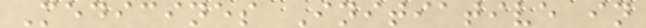Medicines Initiative in
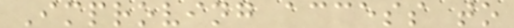Improving access to
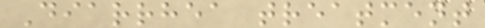Diarrhea treatment
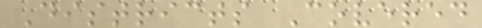Districts Covered
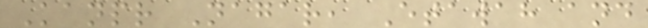Kanpr Nagar, Etawah and
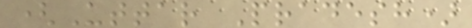(Uttar Pradesh)
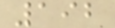192
